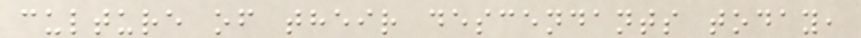culture of their descendants today,
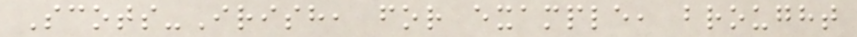Scots-Irish, for example, brought
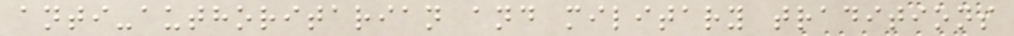anti-authoritarian and military traditions
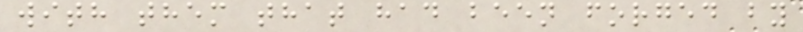with them that had been forged by
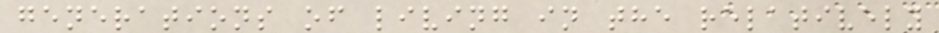generations of living in the relatively
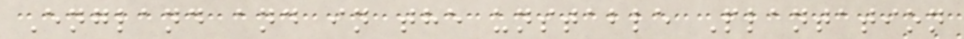England and in the unstable Plantation
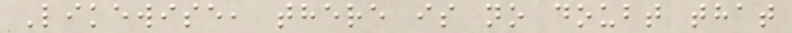Likewise, there is no doubt that
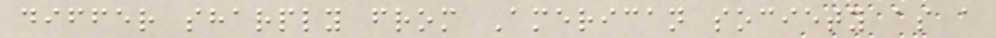differ sharply from American society as a
